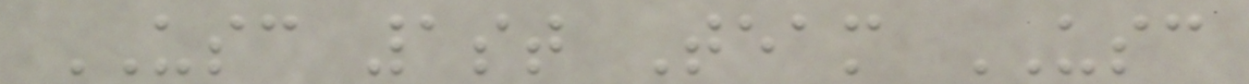USC 1st Team USC
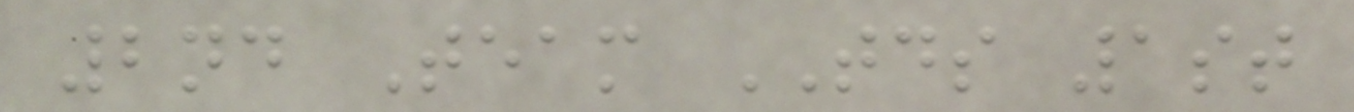2nd Team TDS 1st
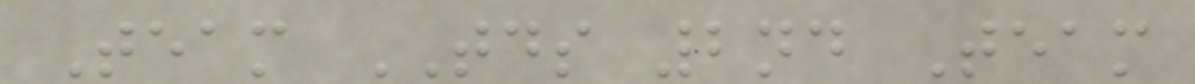Team TDS 2nd Team
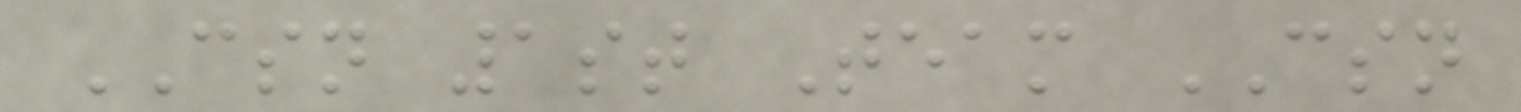CSN 1st Team CSN
